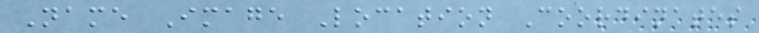Name Image Location Coordinates
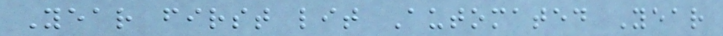Year first lit Automated Year
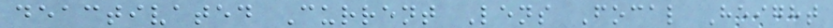deactivated Current Lens Focal Height
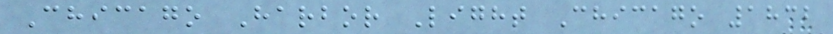Chicago Harbor Light Chicago 1832
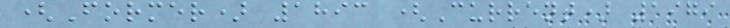(Former) 1893 (Current) 1979
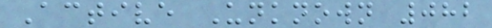Active Unknown 082
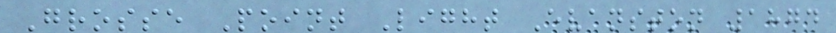Grosse Point Light Evanston 1874
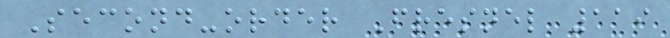Second-order Fresnel 119
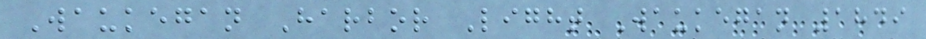Waukegan Harbor Light Waukegan 1849
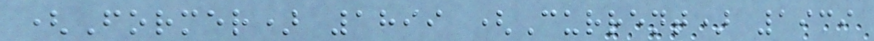(Former) 1899 (Current) 1939
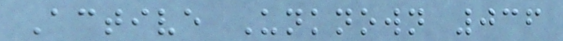Active Unknown 036
